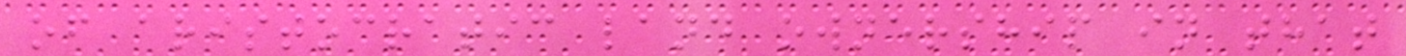of aristocratic land ownership in that
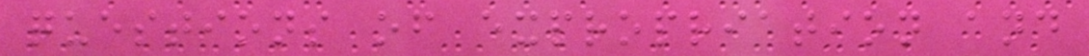questions of expropriation and
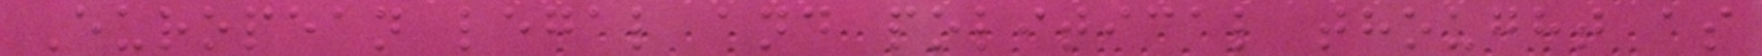European legal and political thought as
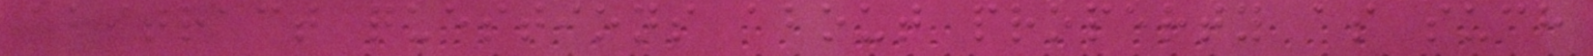abstract questions about property as such
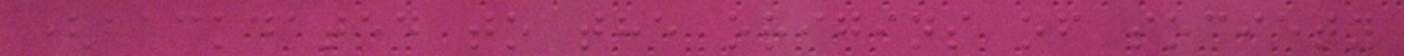(backdated to the origins of society
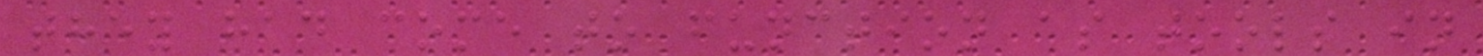they had come to function as tools in
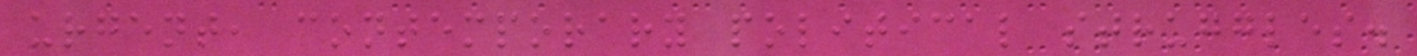urgent, contemporary political struggles.
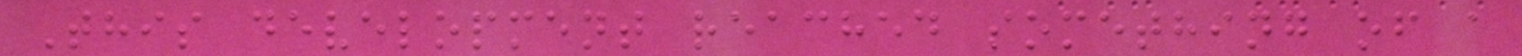This development reached something of a
